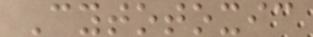Cytotoxic
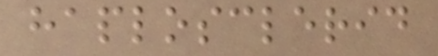haplosclerid
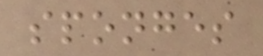sponges
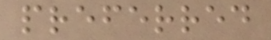preferred
